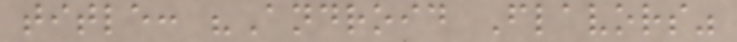title: "Android Flavors"
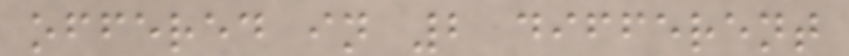offered in 2 different
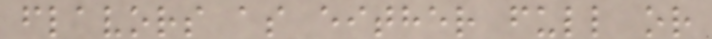flavors as either full or
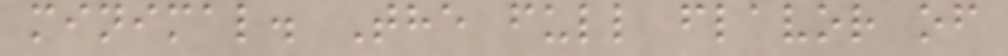minimal. The full flavor of
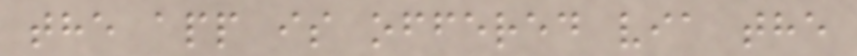the app is offered via the
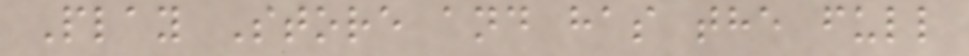Play Store and has the full
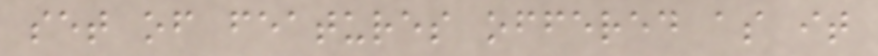set of features offered as it
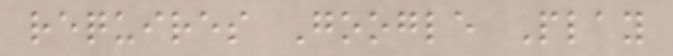requires Google Play
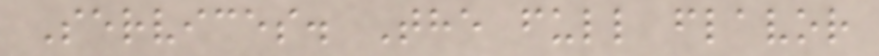Services. The full flavor
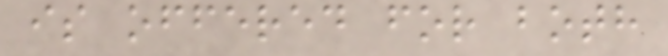is offered for both
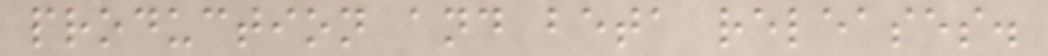production and beta releases.
